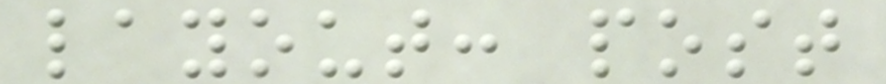layout: post
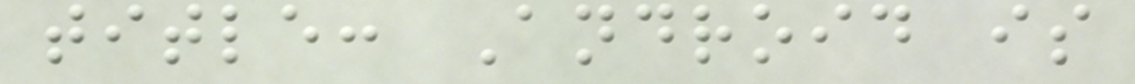title: Android is
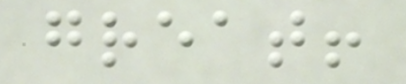great!
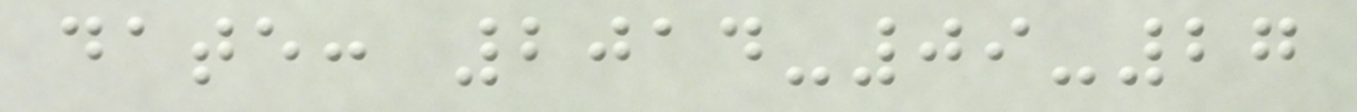date: 2014-09-27
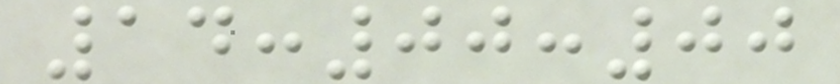14:00:00
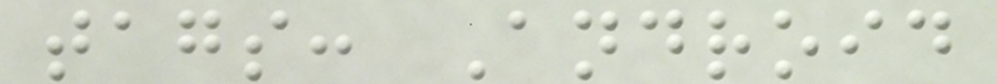tags: Android
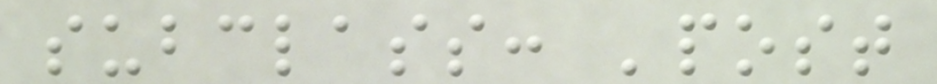subclass: 'post
